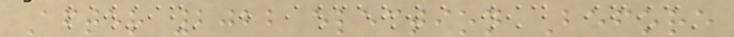After 2022 election Before
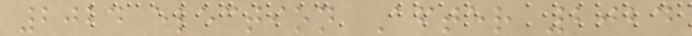2024 election After 2024
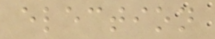election
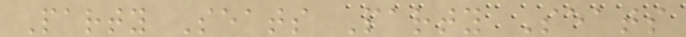Party Seats Party Seats
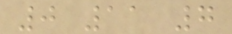0 11 7
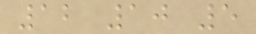12 10 5
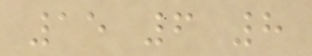15 6 8
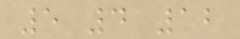5 4 12
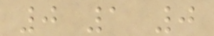0 1 0
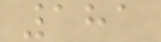181
